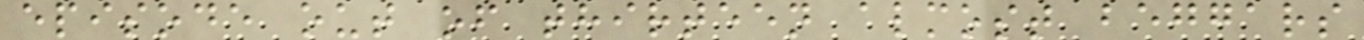episode out of thirteen almost beggars
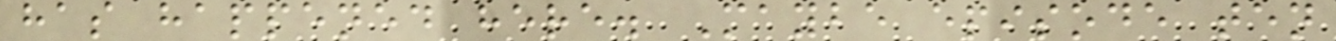has happened here. Maybe episode ten
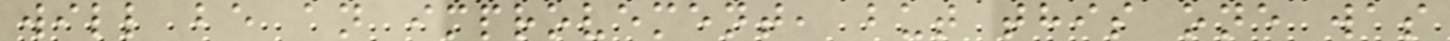will be an improvement, but this one was
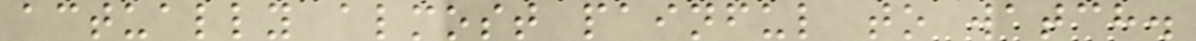actually almost painful to watch.
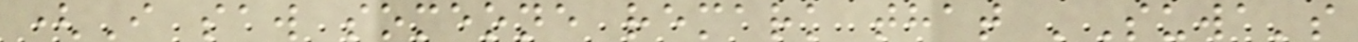(I saw someone remark that 'Suwa's
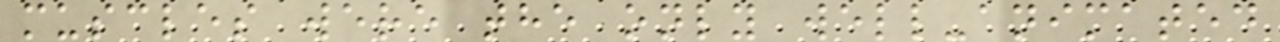muscles were the only well-animated
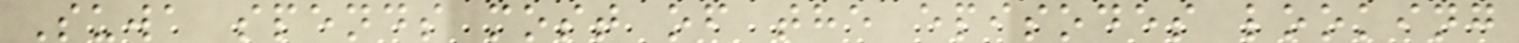Suwa spends most of the episodes looking
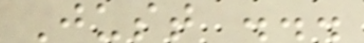Just ...
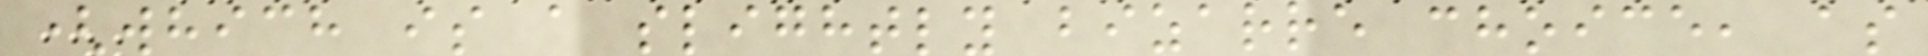(which is a slightly bizarre choice, as
